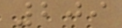209
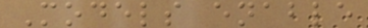Models enable
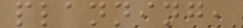planning,
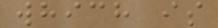which is
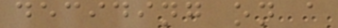deciding on a
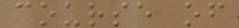course of
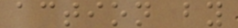action by
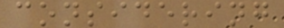considering
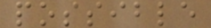possible
